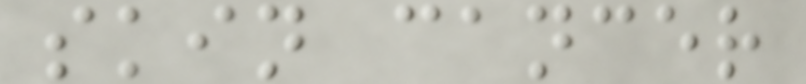skin cancer
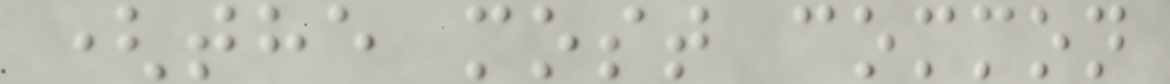(the most common
